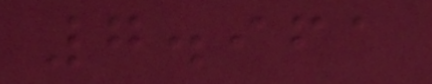7.961
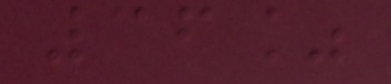36%
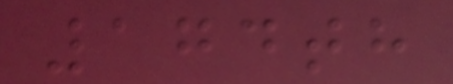174th
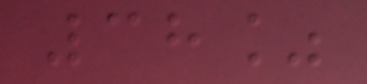38%
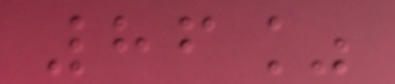86%
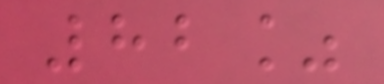82%
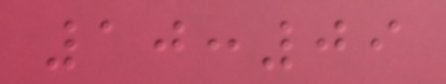10:09
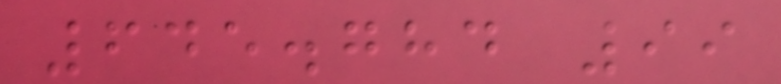645.784 99
